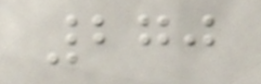270
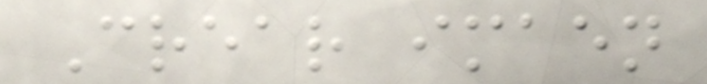Crear imaen
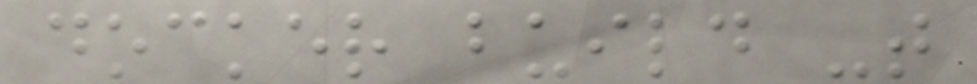docker build -t
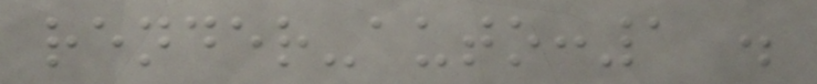render-auto:1 .
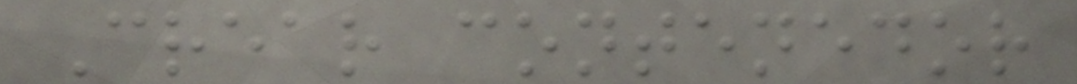Crear contenedor
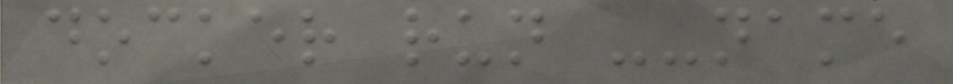docker run --name
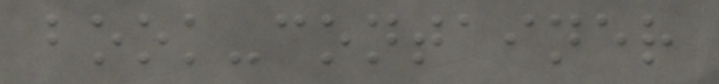book-container
